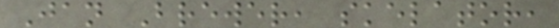Jan Brewer, skelator,
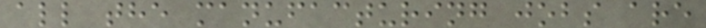all the manufacturing jobs are
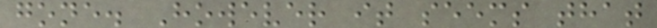gone. However it seems that
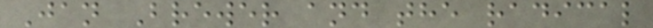Jan Brewer and the radical
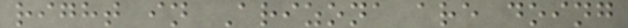right in Arizona are doing
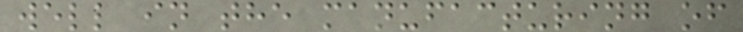well in the manufacturing of
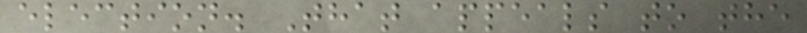election. That appeals to the
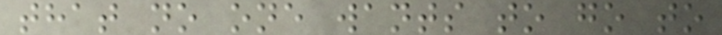that no one wants to go to
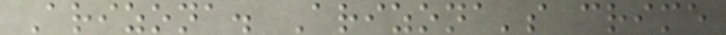Arizona. Arizona's crime
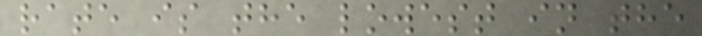rate is the lowest in the
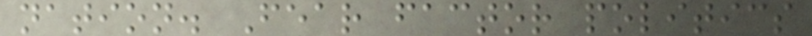nation. Fear factor politics
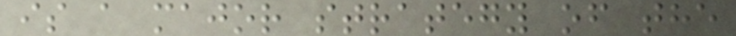is a major strategy of the
